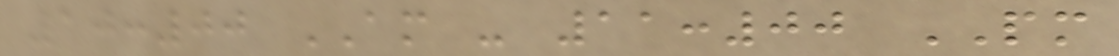10:00 AM - 11:00 PM
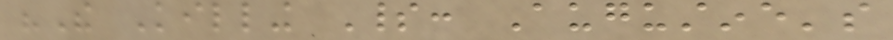"The Killing Spirit: Augustine's
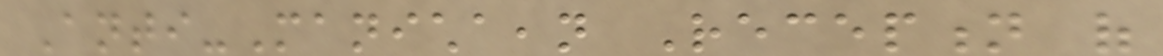Anti-Manichaean Reception of
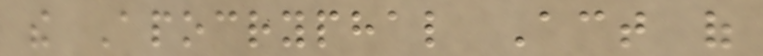the Apocryphal Act of
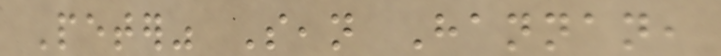Peter" Sean Hannan,
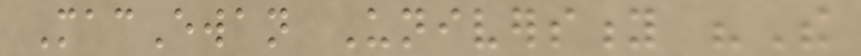MacEwan University "The
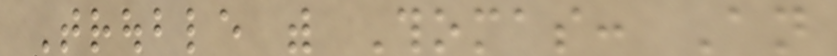Trouble with Thomas: An
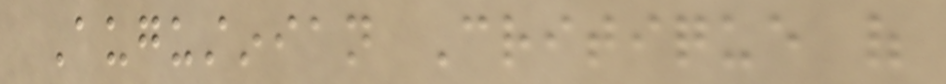Augustinian Critique of
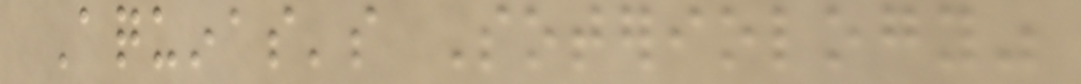Aquinas's Soteriology"
